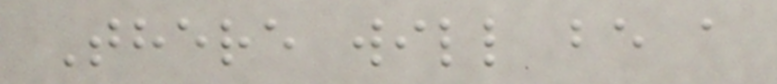There will be a
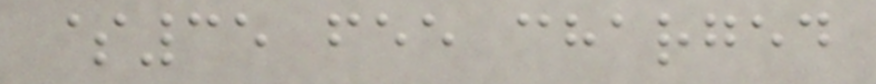$35 fee charged
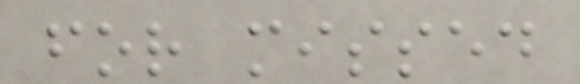for missed
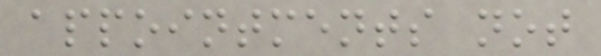appointments not
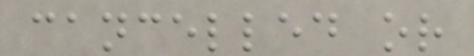cancelled or
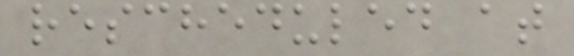rescheduled at
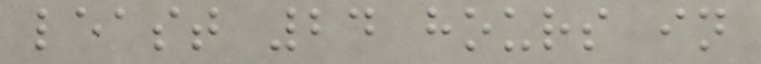least 24 hours in
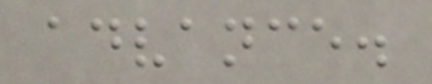advance.
